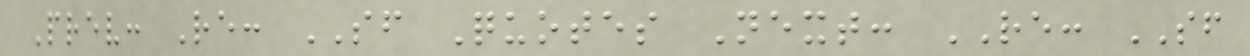Prev: Re: SF Quotes Next: RE: SF
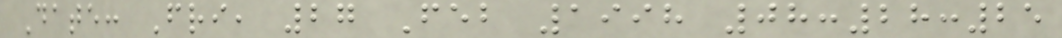Date: Fri, 27 Feb 1998 08:28:25
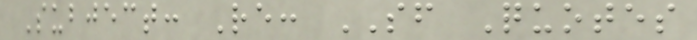Subject: Re: SF Quotes
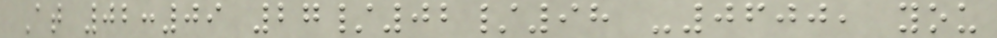At 02:09 27/02/98 -0600, you
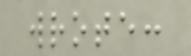wrote:
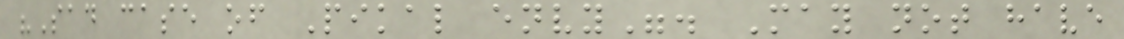"Sad case of Pikal envy". May not have
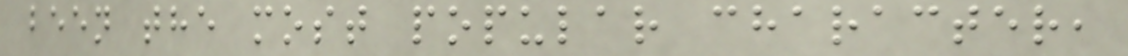been the most popular character,
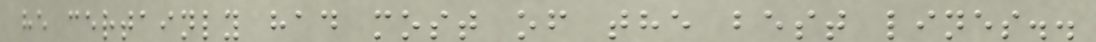he certainly had most of the best lines..
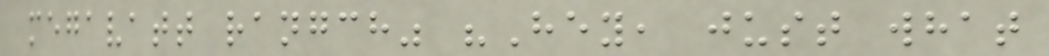megavatt rangch" "Hey, just what
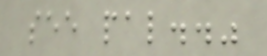see pal.."
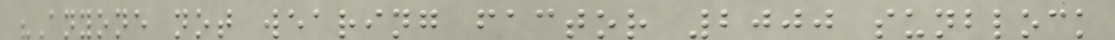"Anyone not wearing factor 2000 sunblock
